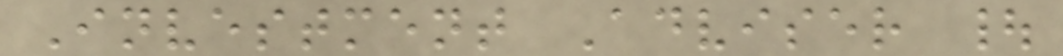Investment Adviser |
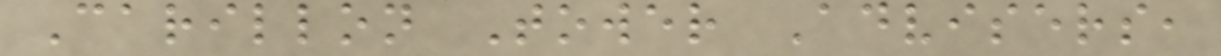Carillon Tower Advisers,
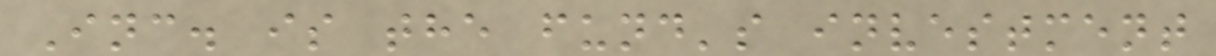Inc. is the fund's investment
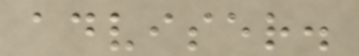adviser.
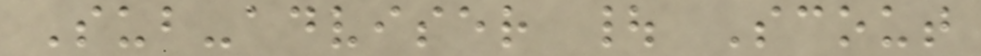Sub-adviser | Scout
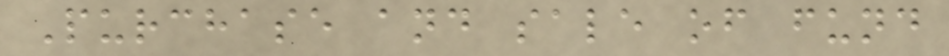Purchase and sale of fund
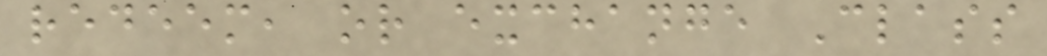redeem, or exchange Class
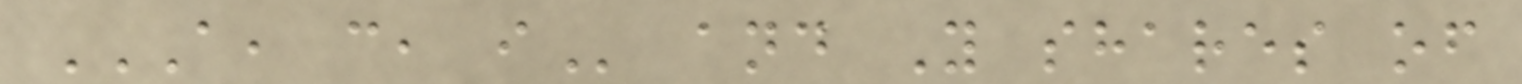A, C, I and Y shares of
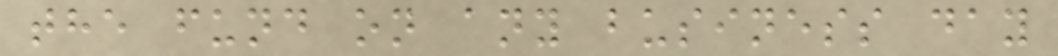the fund on any business day
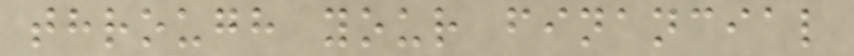through your financial
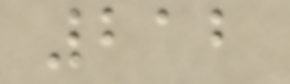212
